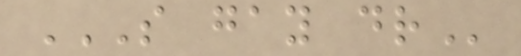S GAY DR
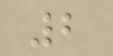2
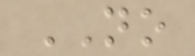NO
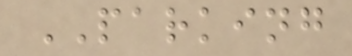PARKING
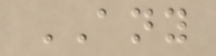ANY
